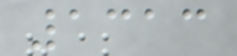1313
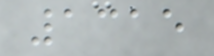1315
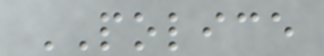POLICE
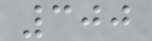300
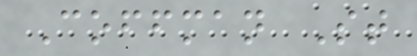Coffman St
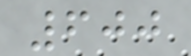600
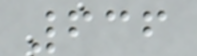636
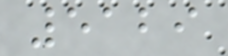5129
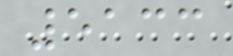5133
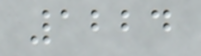1224
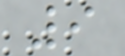9
